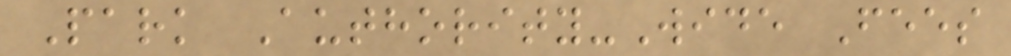Park Authority-Wide Fees
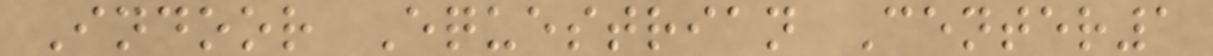Indoor Equestrian Center1
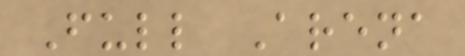Full Arena
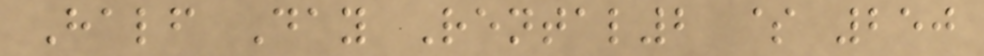Half Day Rental2 $ 250
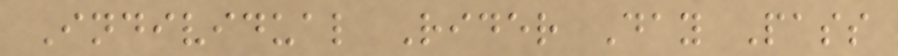Individual Rider Day Pass
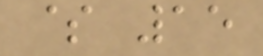$ 15
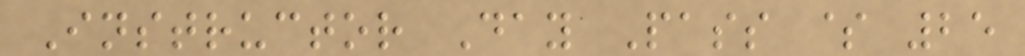Instructor Day Pass $ 25
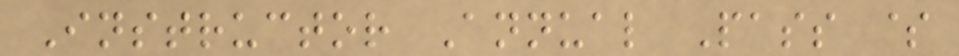Instructor Annual Pass $
